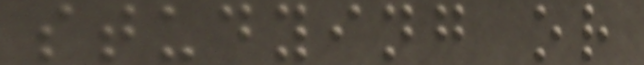studying or
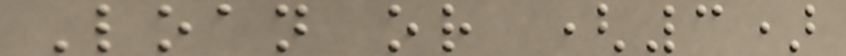Loan or (3)
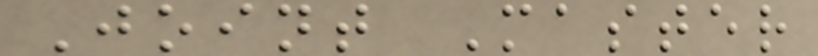Joint Master
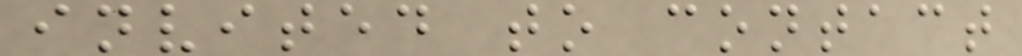invited to contact
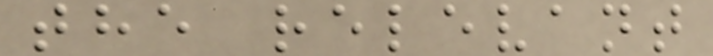the relevant
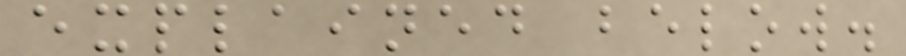explained below.
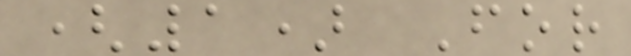(1) For
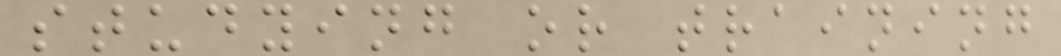studying or training
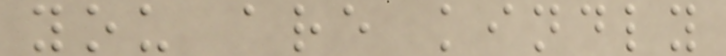you are kindly
